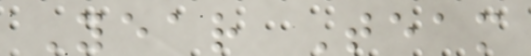Year Team
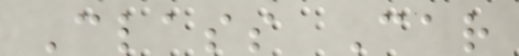Class Car
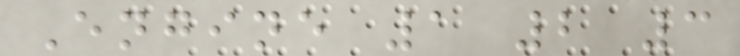Engine 1 2 3
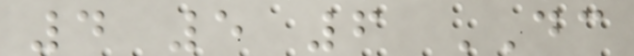4 5 6 DC
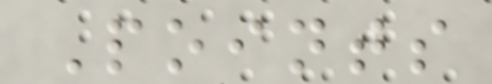Points
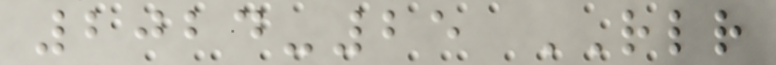2024-25 RLR
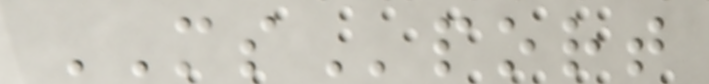MSport
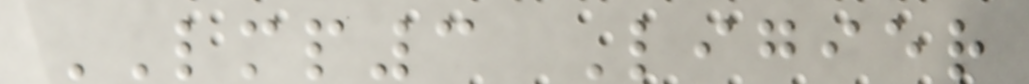LMP3 Ligier
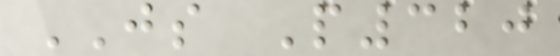JS P320
